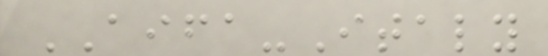AIFA-Italy
